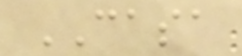CASA
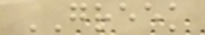GREEK
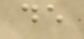de
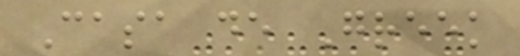Casa de Greek
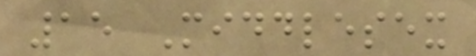15 Middlesex
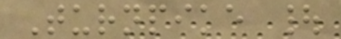Turnpike |
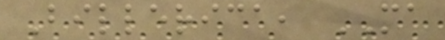Billerica, MA
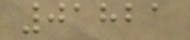01821
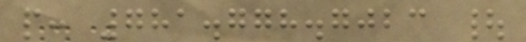p: 781.778.7023 |
